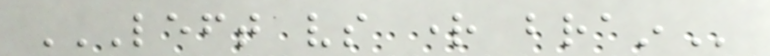LEFT VS RIGHT BRAIN
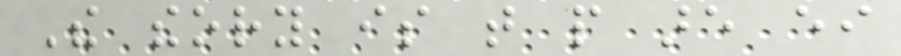The theory is that people are either
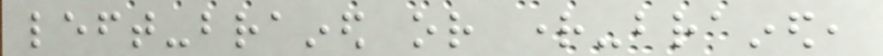left-brained or right-brained,
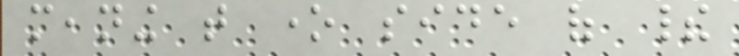meaning that one side of their
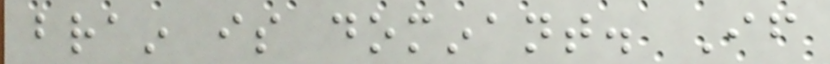brain is dominant. If
